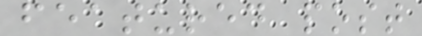featured post
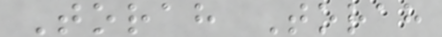Torah Torah
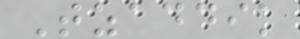Tzaddik
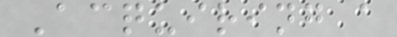Acquiring a
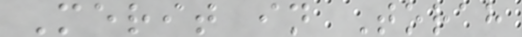Merit in Torah
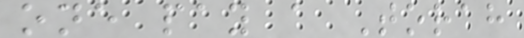one pay a Torah
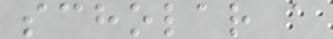scholar a
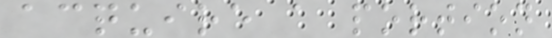acquire a portion
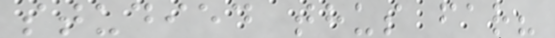studied thus far?
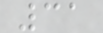31
